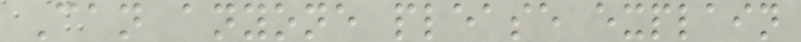Can anyone please explain
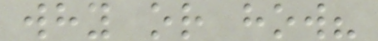why or how?
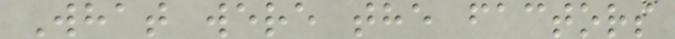What were the factors
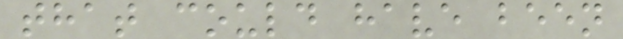that could have been
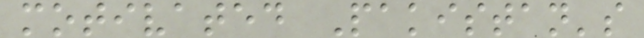motivated Pakistan's
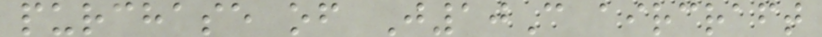purchase of J10C aircraft
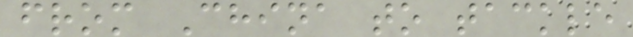from China to tackle
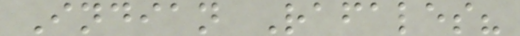Indian Rafales?
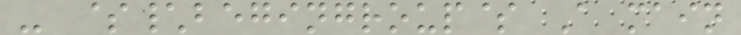- $\begingroup$ A main
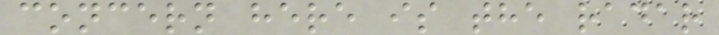concern here is the radar
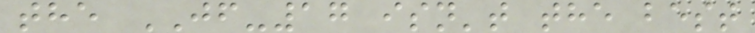the JF-17 isn't the best
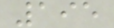195
